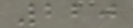220
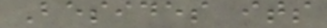Besides its
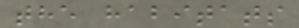the habitats
